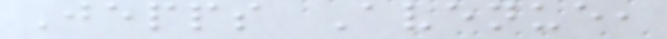Jepps Avenue,
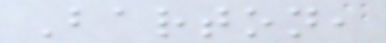Barton,
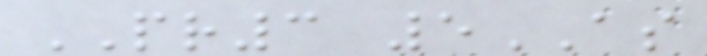PR3 5AS
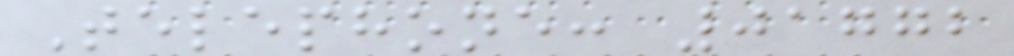Telephone: 01772
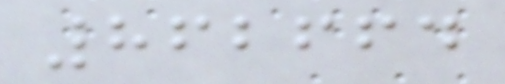862664
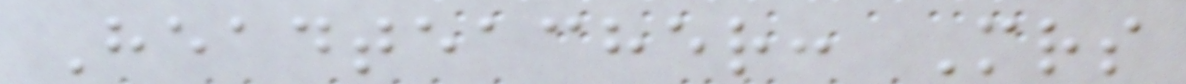Headteacher: Mrs
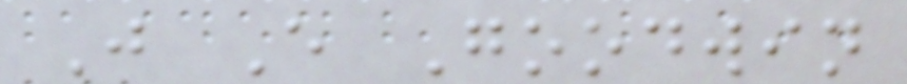J E Goodwin
